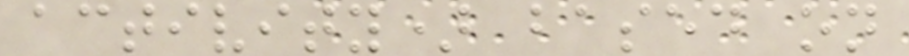activity) based on
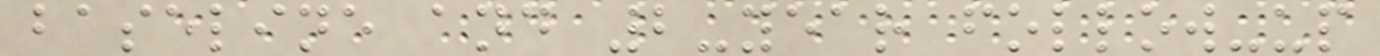baseline and 2-year follow-up
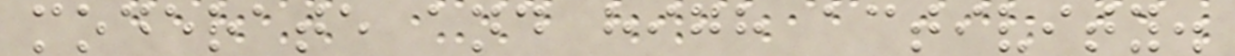moderate and high activity.
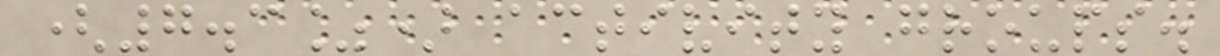(7.3%) activity groups.
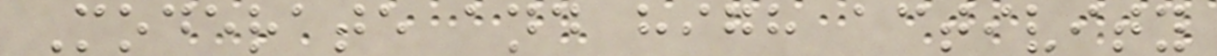Moderate and high activity
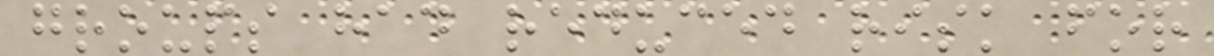groups had reduced risk for
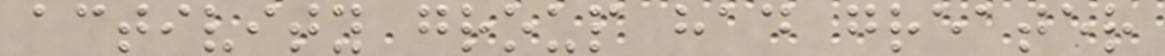activity group had greater
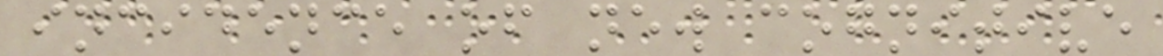incidence of new cognitive
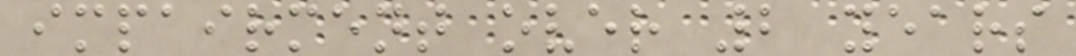impairment over 2 years
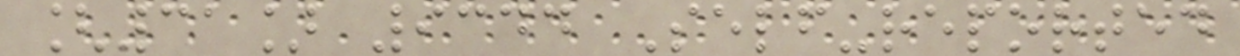[31] 9344 Self-reported
